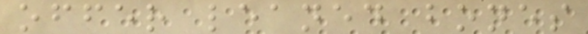offer leaned bones
